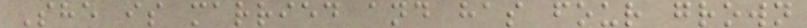She is married and has four grown
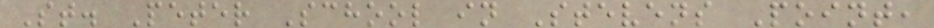St. Peter School in Stevens Point,
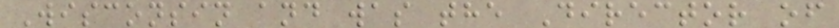Wisconsin and was the Director of
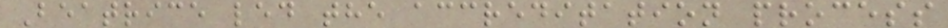Beatrice led the accreditation process
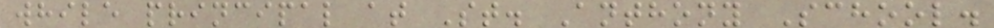while principal at St. Anthony School.
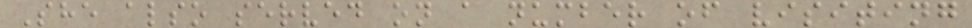She also served on a number of visiting
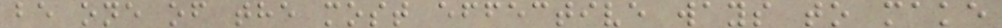be one of the most effective ways to make
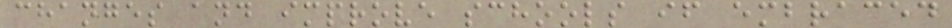changes and improve schools if embraced
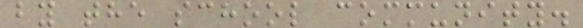by the school community.
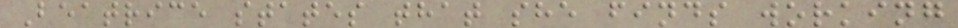Beatrice states that she finds working
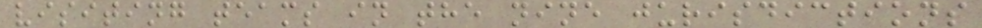visiting teams in the nine jurisdictions
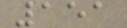151
